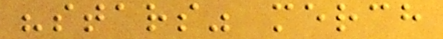"stars" merch
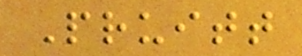Pruitt
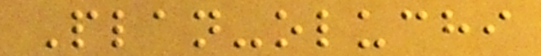Plan-oluchi
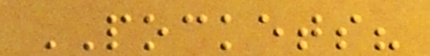POCKETS?
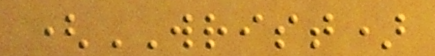(WRIST)
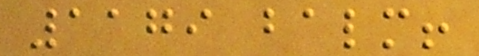1179 balm!
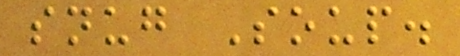snug Soup.
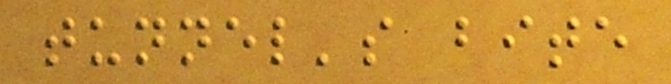tunnel's bite
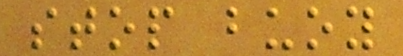stop buoy
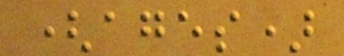(ages)
